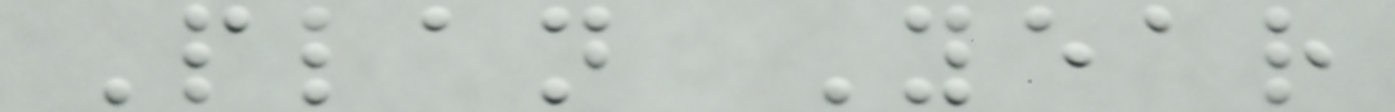Plan Year
